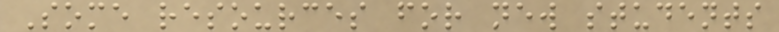Some resources for new students
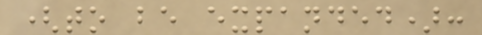(to be expanded):
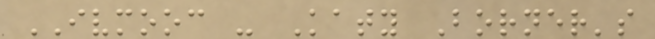IVMOOC - Katy Borner's
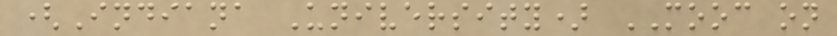(Indiana University) MOOC on
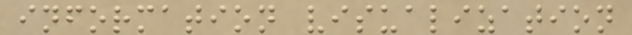information visualization
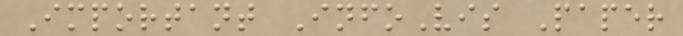Important InfoVis Paper
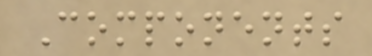Components
